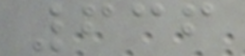636
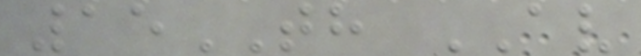15TH AV
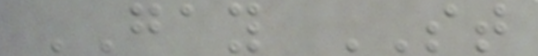GAY ST
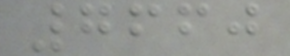7660
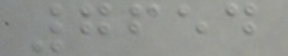7654
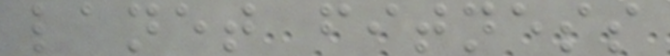lanet fitness
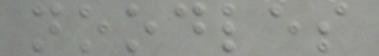noodles
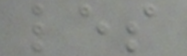les
